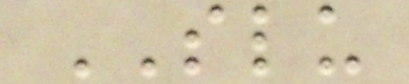SLU
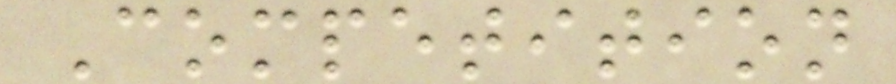Competition
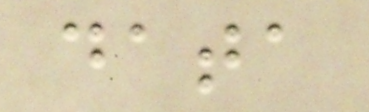data
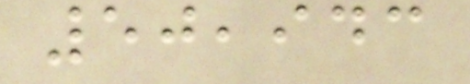50,943
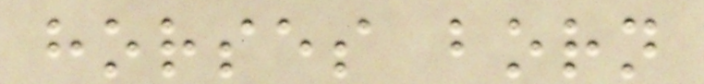horses born
